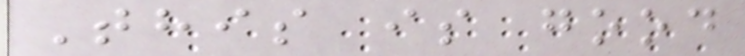This is good
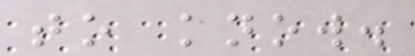to know.
